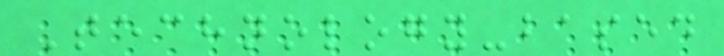Technology-based
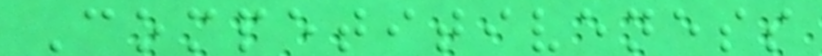Competitiveness
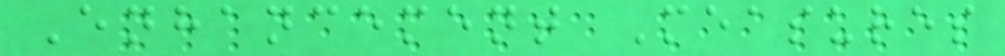Enhancement Measures
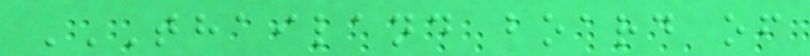THAILAND BOARD OF
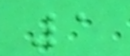1
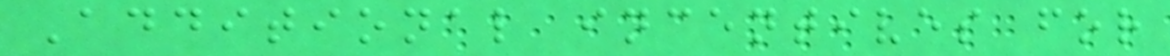Additional incentives for
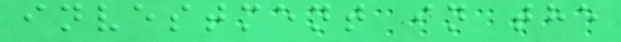investment in the
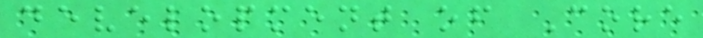development of Core
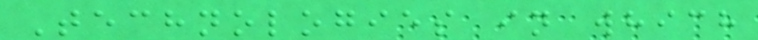Technologies in which
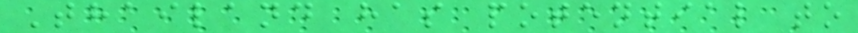Thailand has potential to
